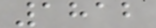1812
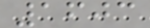1603
